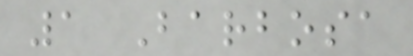1 Barbosa
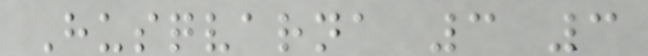Husqvarna 3 3
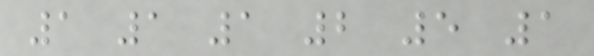1 1 1 2 5 1
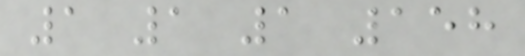1 1 1 158
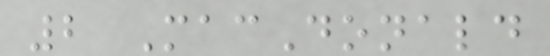2 MacDonald
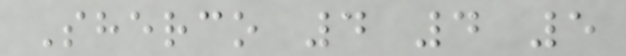Sherco 4 4 5
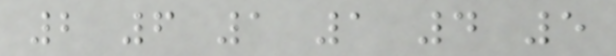2 6 1 1 4 5
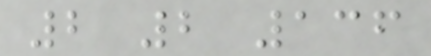2 2 136
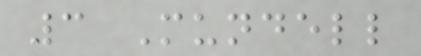3 Mundell
